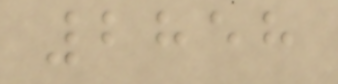2858
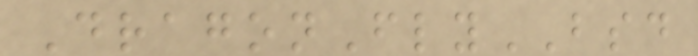DragonFlyBSD
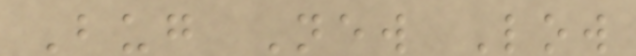Bug New Low
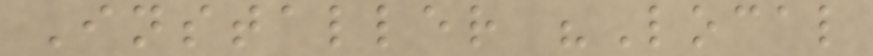Installer "Local
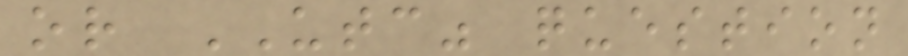or UTC" question
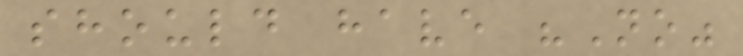should have "No"
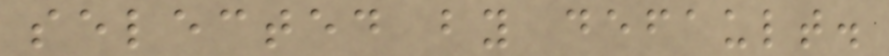selected by default.
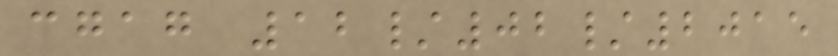cgag 12/02/2015
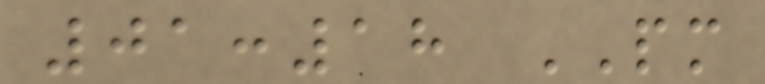01:18 PM
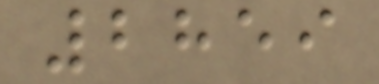2859
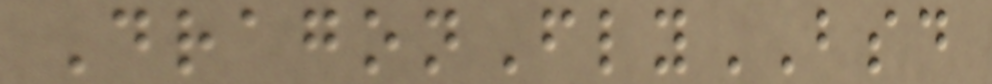DragonFlyBSD
